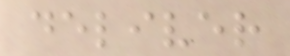deliver
